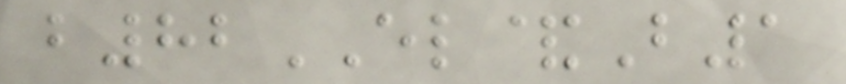b82EL&B1
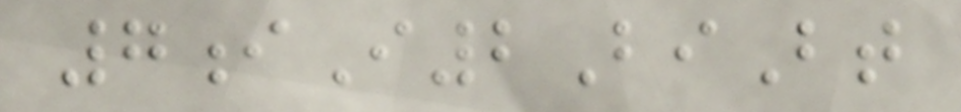7iI2BiBt
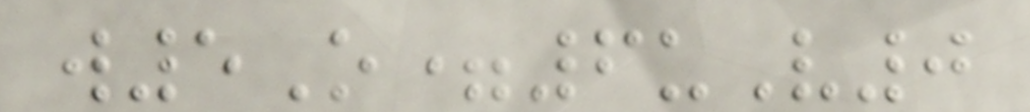w5O=6uV0
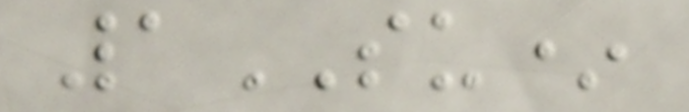1SU*
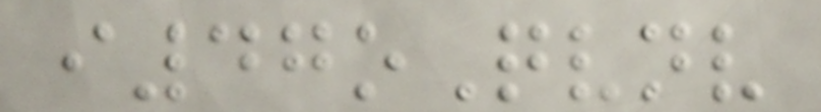i47oQvnv
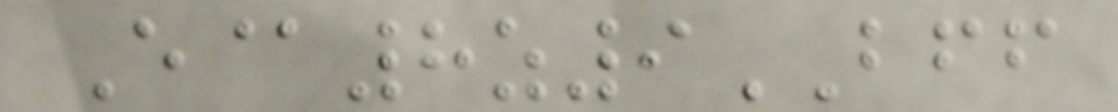E@8z9BFF
